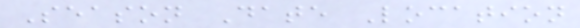Season Date Location
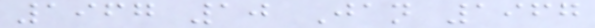1967 10 Jan 1967
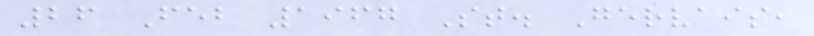26 Feb 1967 St. Gervais,
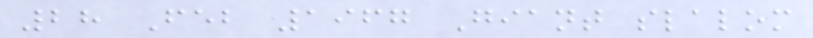28 Feb 1967 Giant slalom
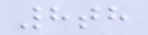8th
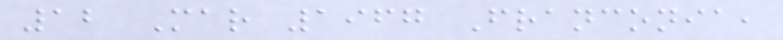12 Mar 1967 Franconia,
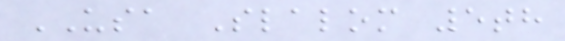USA Slalom 5th
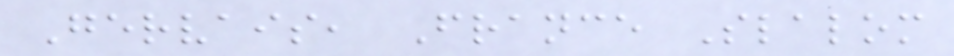Gervais, France Slalom
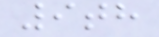9th
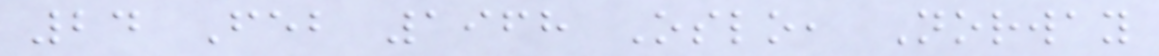24 Feb 1968 Oslo, Norway
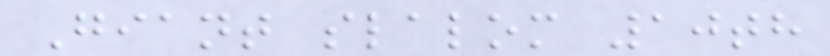Giant slalom 10th
